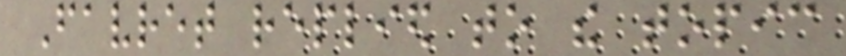Favret replied to the topic
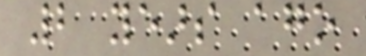2 years ago
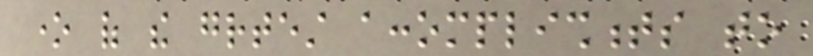one of the greatest accomplishments to
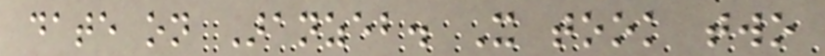date on Aranzeb. It took two
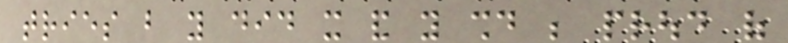tries but you did it and you should be proud of
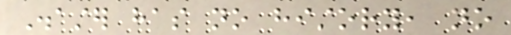Disaster has no history, no
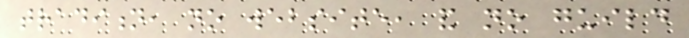tradition, no website, and no guild
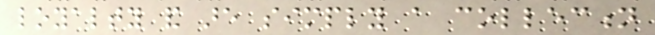loyalty and are simply a collection
